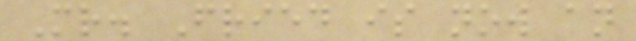Mr. Fried is now an
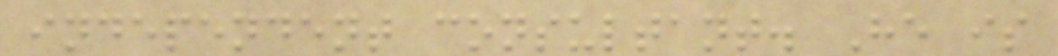independent consultant. He is
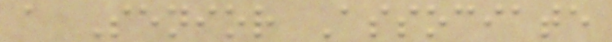a Senior Associate
